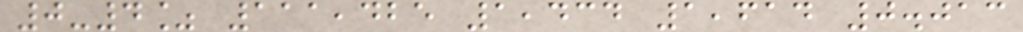0-4% 111,425 1,434 1,614 0.013
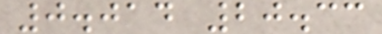0.014 20.33
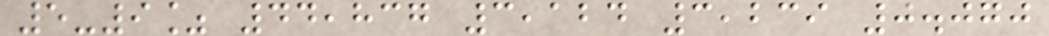5-9% 44,837 3,124 3,239 0.070
